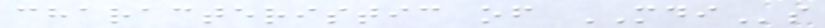characteristic of MDIs
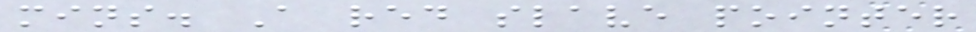mins. A red slave pointer
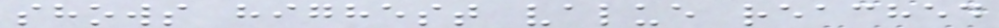shows highest value reached
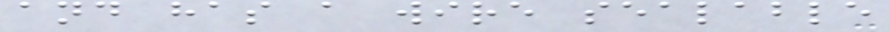and has a wire sealable
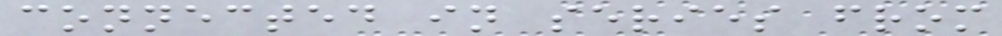connected in series from
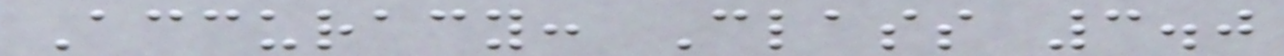Accuracy: Class 3.0
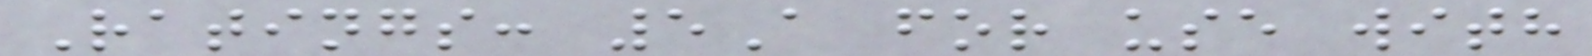Ratings: 5A for use with
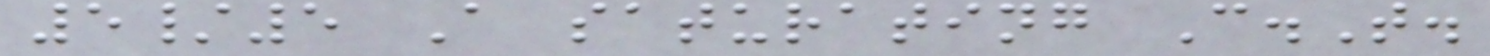5/5 A saturating C.T.
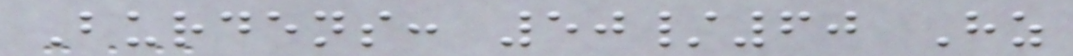Burdens: 50/60 Hz
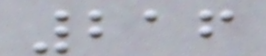216
